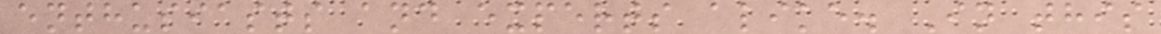enthusiasts and experts alike. In this
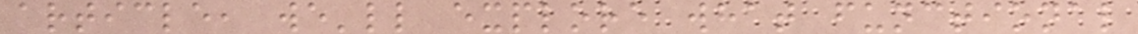article, we'll explore what functional
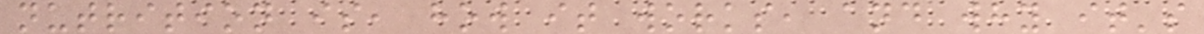nutrition is, how it works, and why it's
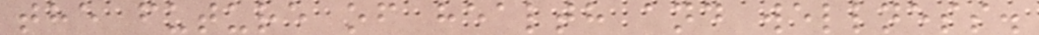the future of health and wellness.
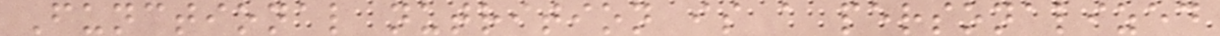Functional nutrition is a personalized
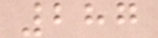287
